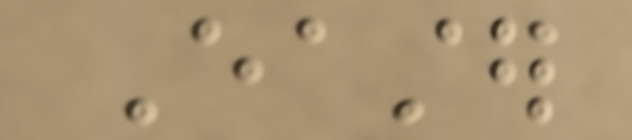Easter
